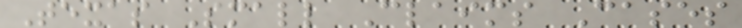Texas Small Claims Cases
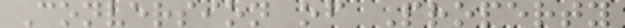Conversion of Property
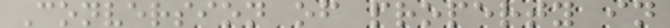Conversion of property in
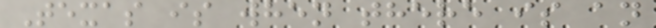Texas is when there is an
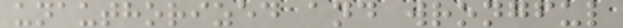unauthorized and wrongful
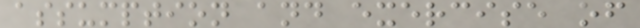assumption and exercise of
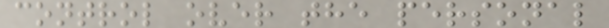control over the personal
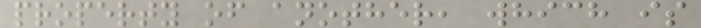property of another, which is
